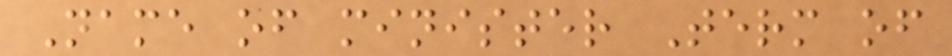Name of minister Term of
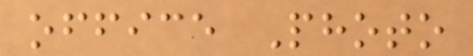office Photo
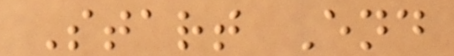Start End
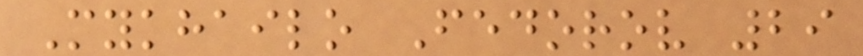Mykhailo Fedorov 29
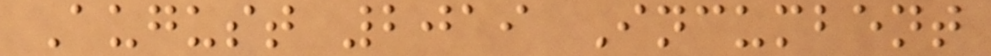August 2019 Incumbent
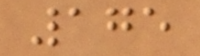175
